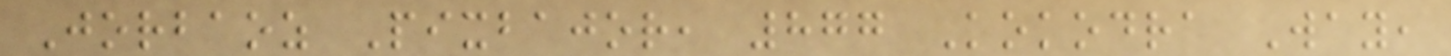Jorbaoz Pixbajor, 877 Kokodra Way,
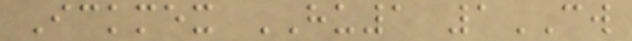Ickmex HU1 1CW
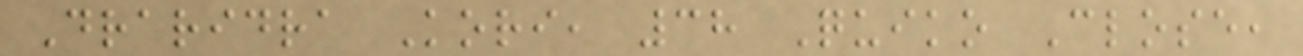Draridra Kori, 38 Quiko Close,
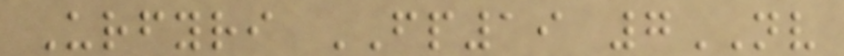Urfyri FP19 7NV
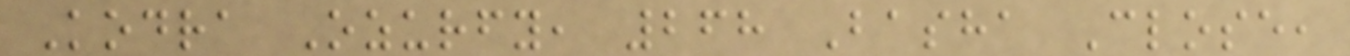Kodra Ozurfy, 268 Basha Close,
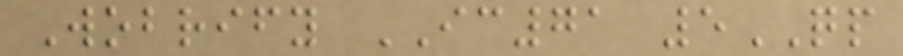Wobrify IC71 5QP
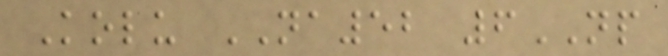Kolu NA52 6NP
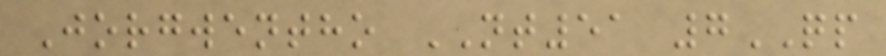Jorgwentho NT51 7QP
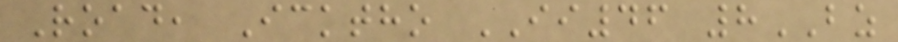Road, Icktho II46 8BZ
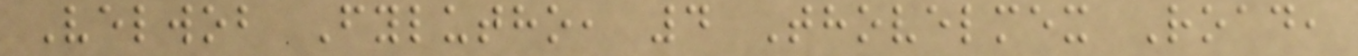Velwob Fylutho, 4 Thovelmex Road,
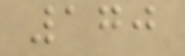170
